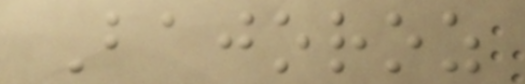Bajoroz
